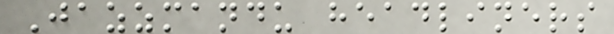Jazzmandu headliners
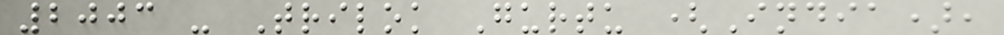2003 - Trilok Gurtu (India),
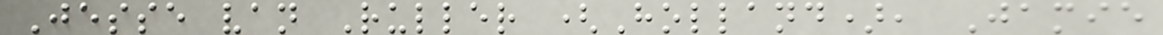Jesse van Ruller (Holland), Jamie
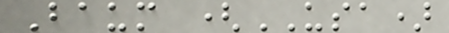Baum (USA)
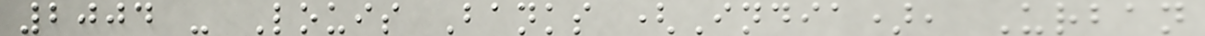2004 - Louis Banks (India), Urban
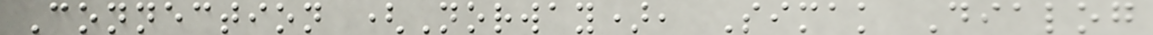Connection (Norway), Simak Dialog
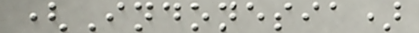(Indonesia)
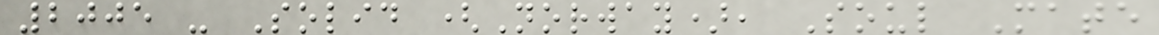2005 - Solid (Norway), Soul Mate
